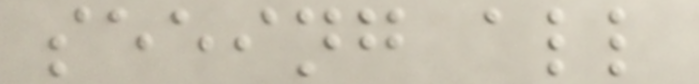seeing all
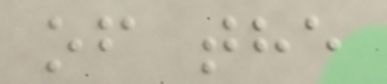of the
